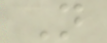N
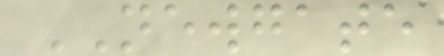NEWGATE
